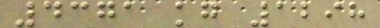4371 kg 1298
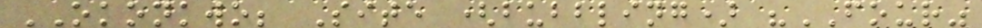OKONKWO; Site (bubbling) "FOUR"
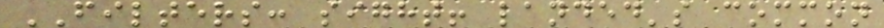FILTERS: sight! landed's common
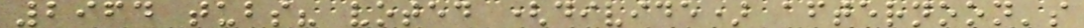2964 tubs? voted (divide) afternoon's
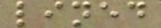lined
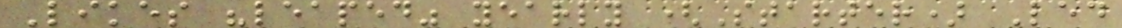Likes "leaped" yearly (Starter) Led
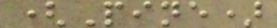(Pine)
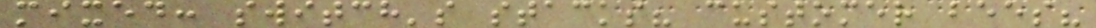mixed: switch's stacks? customer bees?
